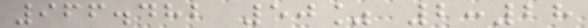966.482 50% 2:28
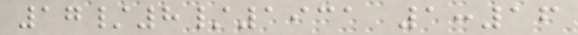17/8/1931 1:16
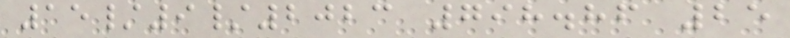15/9/2023 798.86 25
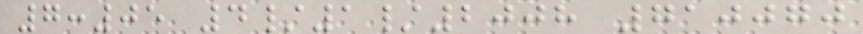7:05 4/1/2008 710070
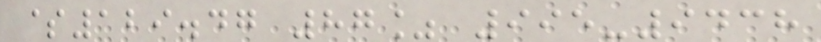$129.47 87% 995-9438
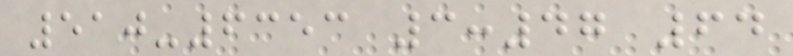510-6353 3:47 64
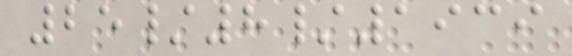25/8/1939
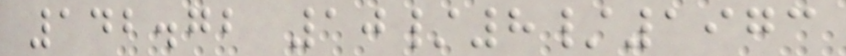142.72 10/8/1973
